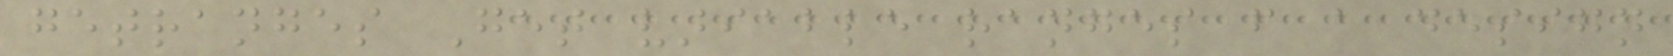getranges Get variable ranges from a design
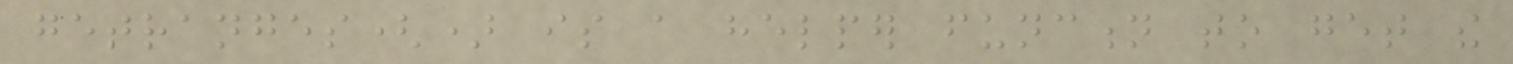getranges() is a helper function to get the
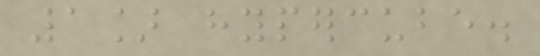1] hypercube.
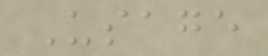Usage
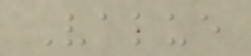Value
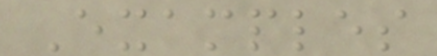Examples
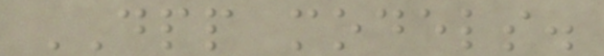DPP models.
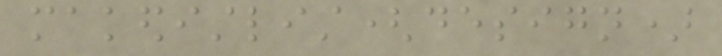makedistlist(design)
